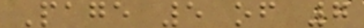Page 5 of 7
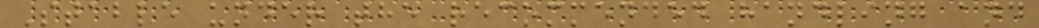Stable under the recommended handling and
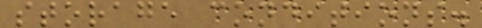storage conditions.
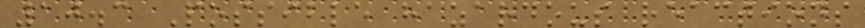10.3 Possible hazardous reactions
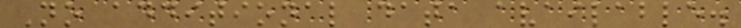No additional data available.
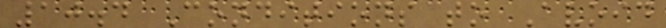10.4 Conditions to Avoid
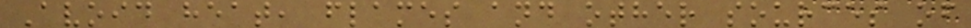Avoid heat, flames and other sources of
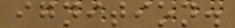ignition.
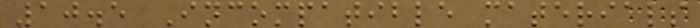10.5 Incompatible materials
